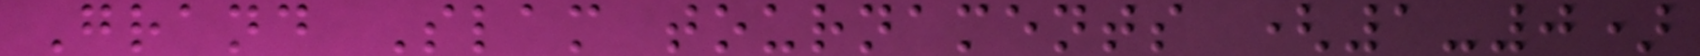Grand Slam tournaments (1-0)
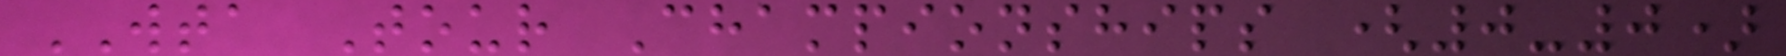WTA Tour Championships (0-0)
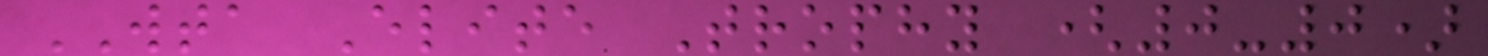WTA Elite Trophy (0-0)
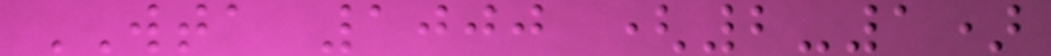WTA 1000 (2-1)
